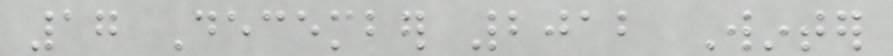17 December 2012 Winter
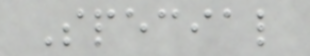Special
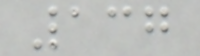137
